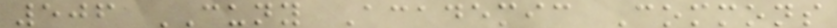506 CUNY Academic Commons
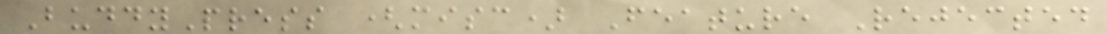BuddyPress (misc) Feature Rejected
